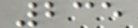235
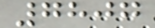7807
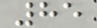85
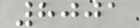8001
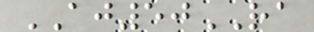AJ50RA
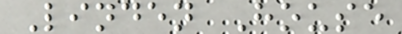Linden House
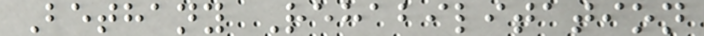Bethany Rehabilitation
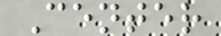Center
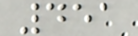451
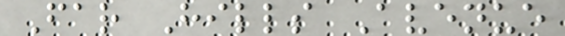Far Hills Avenue
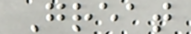Great
